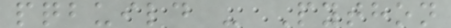pqbuild - Python
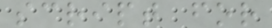script for
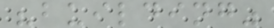"building"
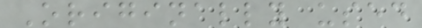Originally used
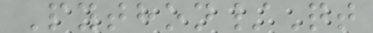Python/Qt
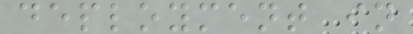deployment in
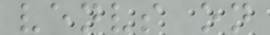venvs on
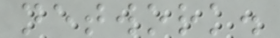network.
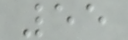55
